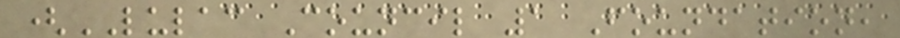(LULAC Council 1 Foundation,
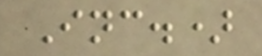Inc.)
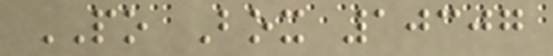PO Box 10307
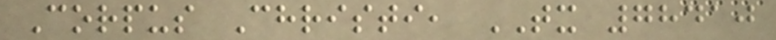Corpus Christi, TX 78410
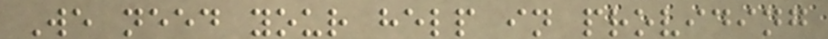We need your help in providing
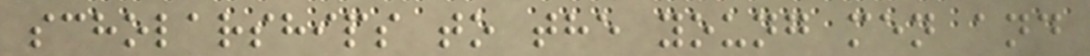scholarships to the young men and
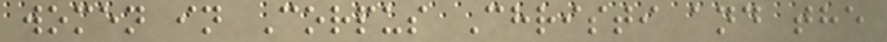women in Corpus Christi and the
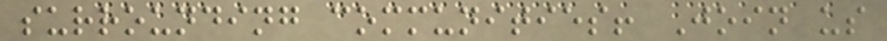surrounding communities! Join us
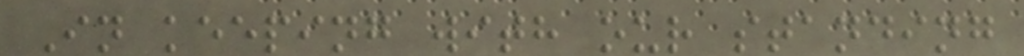In keeping with our standing
